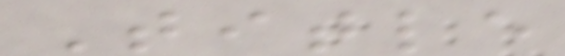Title
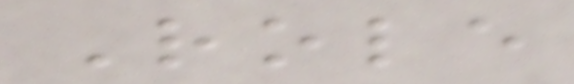Role
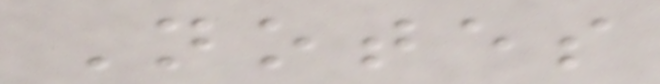Notes
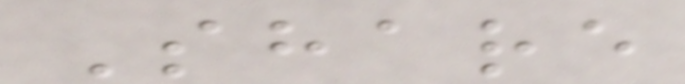Share
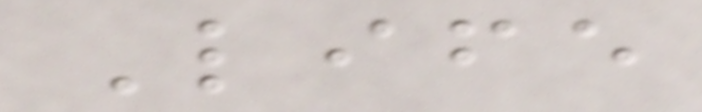Life
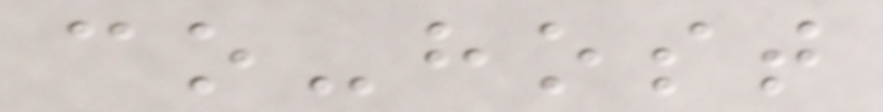co-host
